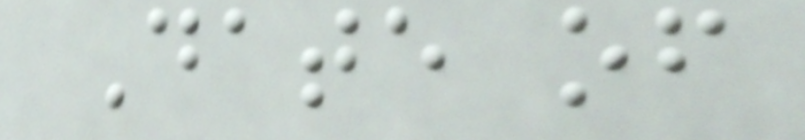Date of
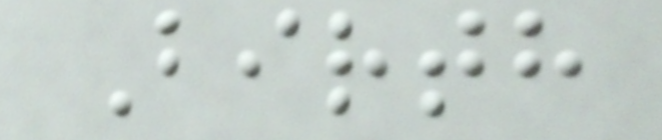Birth
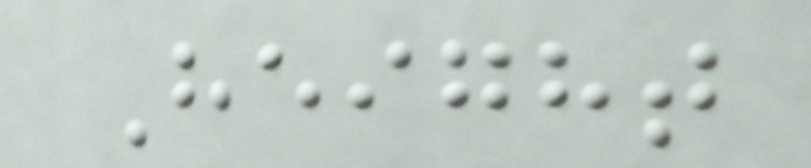Height
